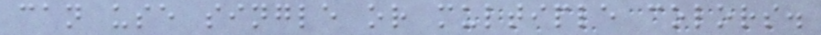can use single or multiple colors.
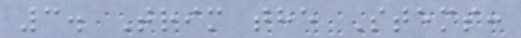3. Trim the Stems:
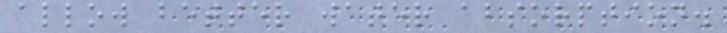allow better water absorption.
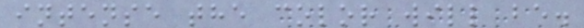intense the color will be.
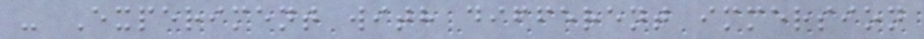- Experiment with different immersion
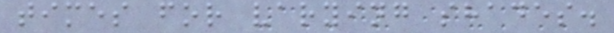times for varying shades.
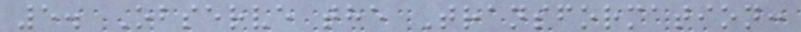5. Observe the Transformation:
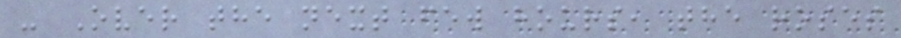- Over the next few hours, the roses
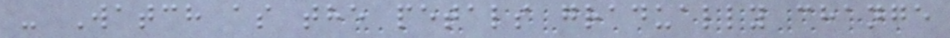- Watch as the petals gradually change
